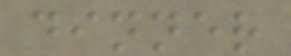dinner
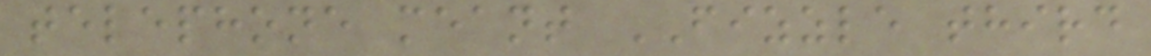telephone meant FIZZLE third
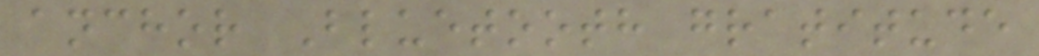anchor Bluetooth gratitude
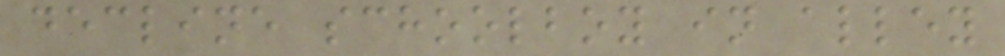decline schoolboy in alley
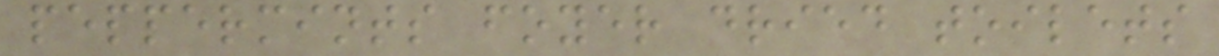peppermints foyer dried toilets
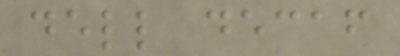dell decaf
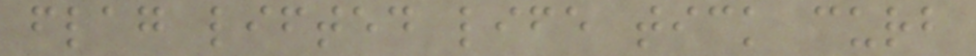flag lifted life tick curb
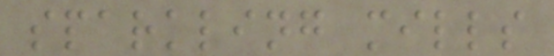sparkling mills
